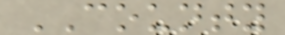COUNTY
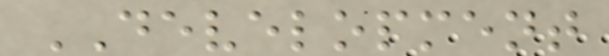DEVELOPMENT
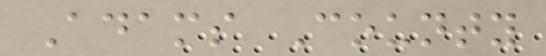Adams County
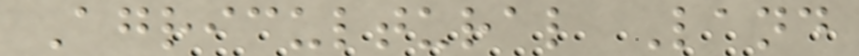Agricultural Land
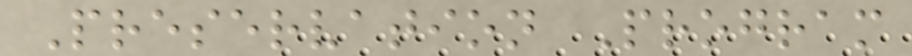Preservation Program
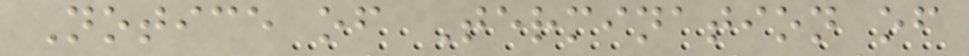Notice of Termination of
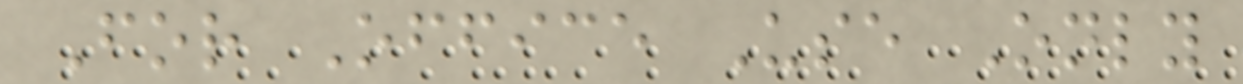For Office Use Only
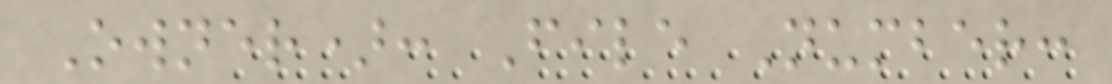Owner): File Number:
